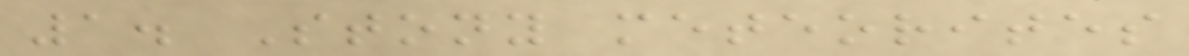1. Stony meteorites
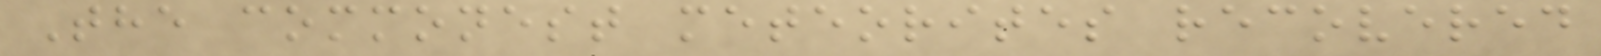The commonest meteorites recovered
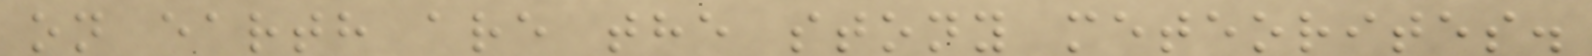on earth are the stony meteorites.
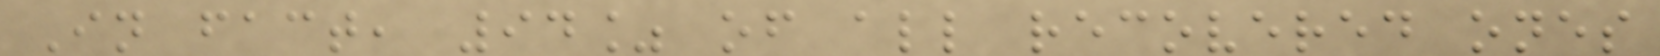In fact, 94% of all recovered ones
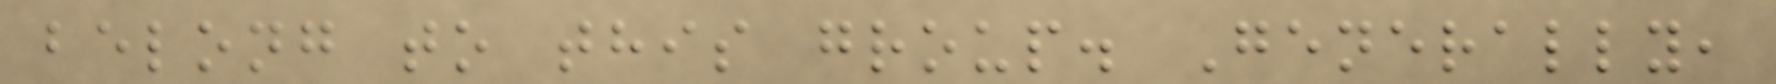belong to this group. Generally,
